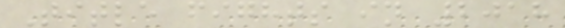Title fights in 2018
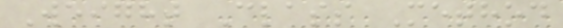Weight Class Method
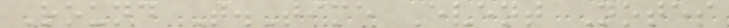Round T.Time Event Notes
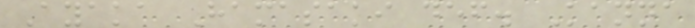Ayaka Hamasaki def. Kanna
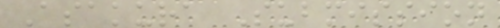Asakura Submission
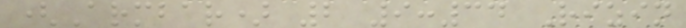(Armbar) 2 9:34 Rizin
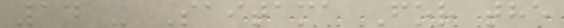14 - Saitama For the
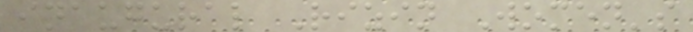inaugural Rizin Women's
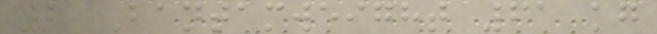2 Bantamweight 61 kg
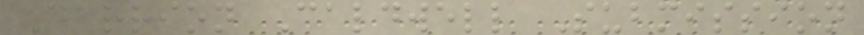Darrion Caldwell Submission
